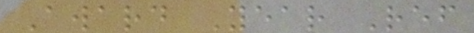Award Year Ref
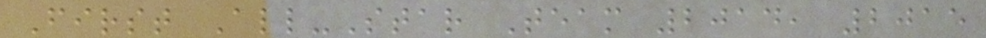First All-Star Team 2014, 2015
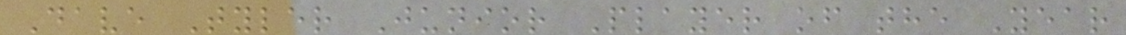Dave Tyler Junior Player of the Year
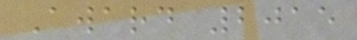Award 2015
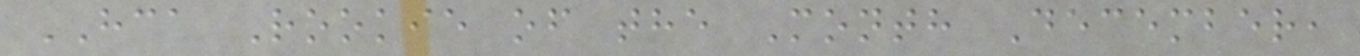HCA Rookie of the Month December,
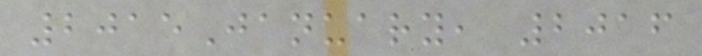2015January, 2016
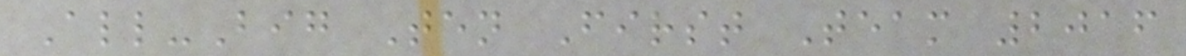All-Big Ten First Team 2016
